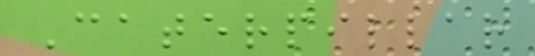Caterpillar
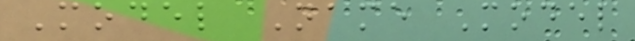Model Name Model
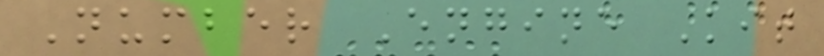Number Engine Kit
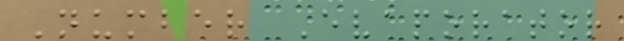Number Evaporator
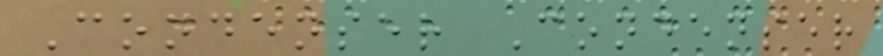Condenser Condenser
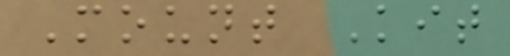Mount Kit
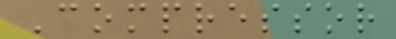Compressor
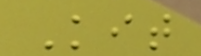Kit
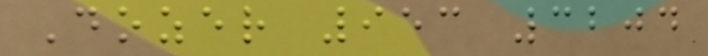Dozer 953 3204
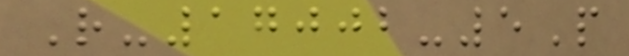R-17002-5P
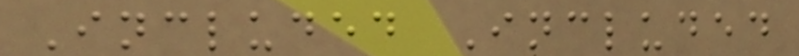Included Included
